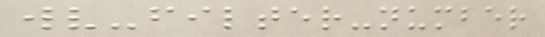wv-filter-number
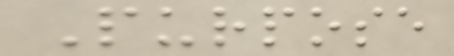Purpose
